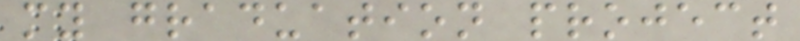my graduation project
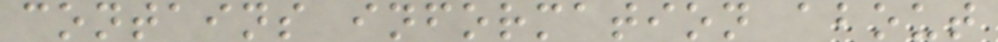contains information about
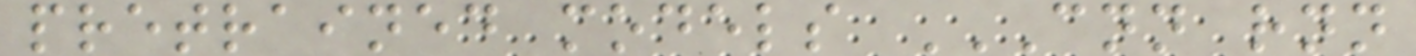pretrained models CNN RNN
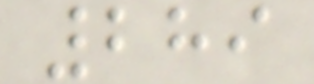289
